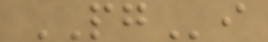PGi
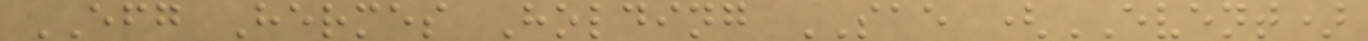EFG Hermes Holding SAE (EVENT)
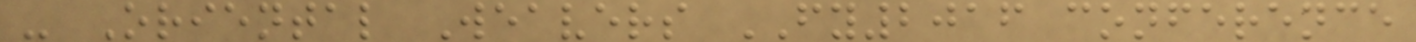- Oriental Weavers FY2016 conference
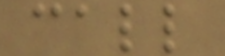call
